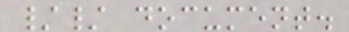// document.
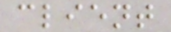client
